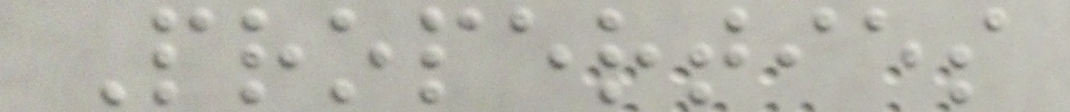Properties
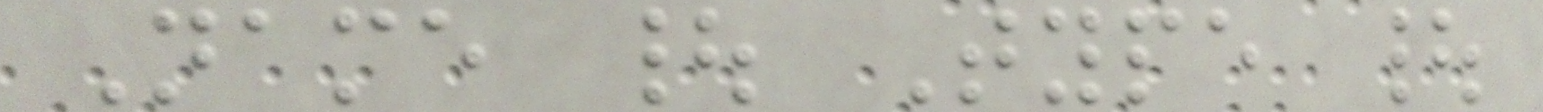Name | Type |
